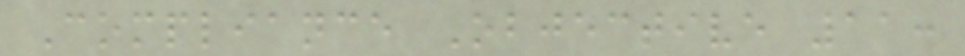Compliance Objective 11:
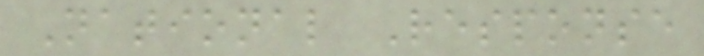National Response
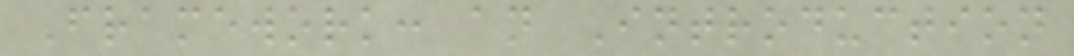Framework: an Introduction
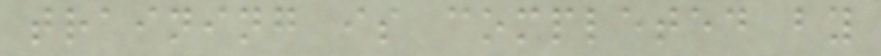training is completed by
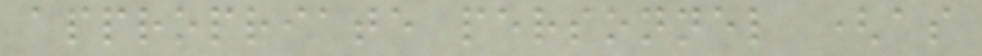appropriate personnel (as
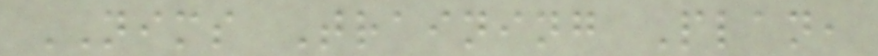NIMS Training Plan,
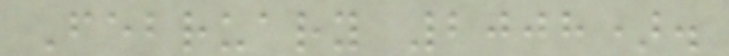February 2008).
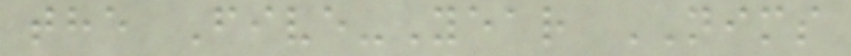the Five-Year NIMS
